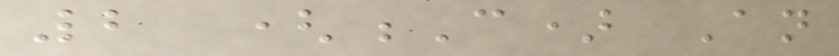2 (C) An
